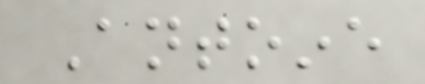Antoine
